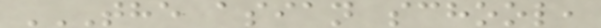THE ASIAN SCHOOL,
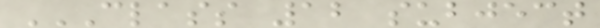CLASS 12 SUBJECT
